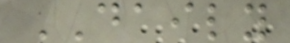DAILY
